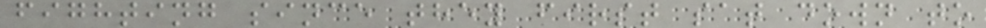fighting since they first sat down to
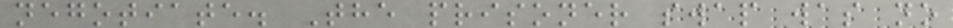negotiate. The prisoner swap was no
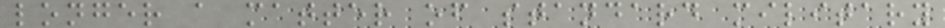longer a matter of standard military
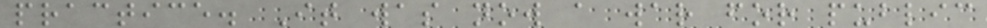practice. It was now a war for public
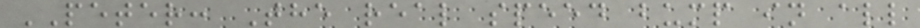PETER: The real speed bump in all
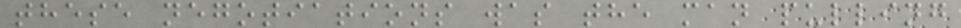these negotiations was the man pulling
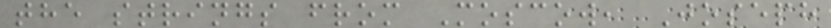the strings from Moscow, Joseph
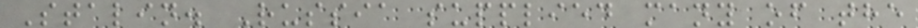Stalin. Russia supplied many of the
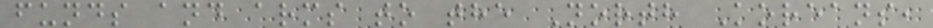funds and arms to the North Koreans,
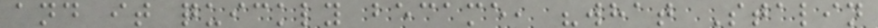and it quickly became, "what Stalin
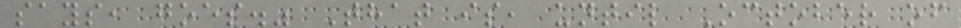says, goes." That is, until October of
